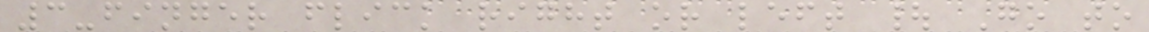3-finger flick right or left | Go to
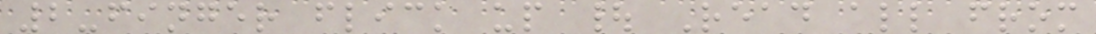2-finger flick up | Read all from
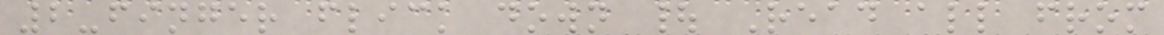2-finger flick down | Read all from
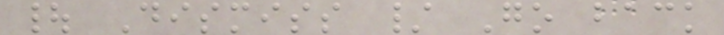| Dismiss / Go back
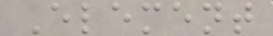Element
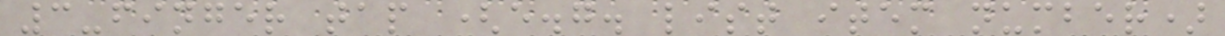3-finger tap (e.g. list item number)
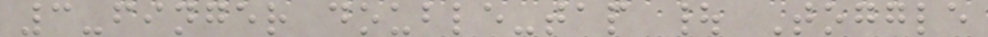3-finger double-tap | Toggle
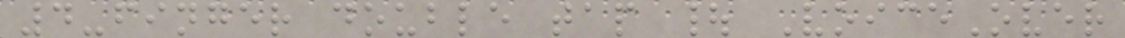4-finger double tap | VoiceOver
